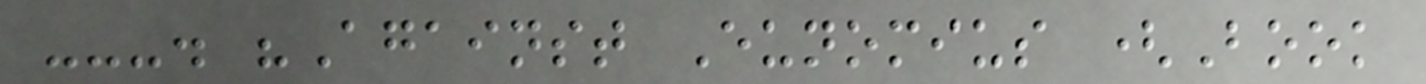---. "Against Eunomius (Book
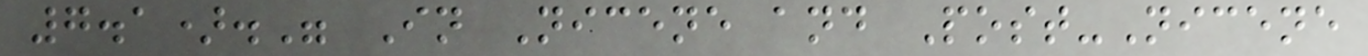7.1)." In Nicene and Post-Nicene
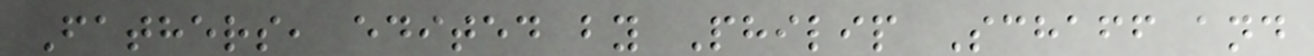Fathers, edited by Philip Schaff and
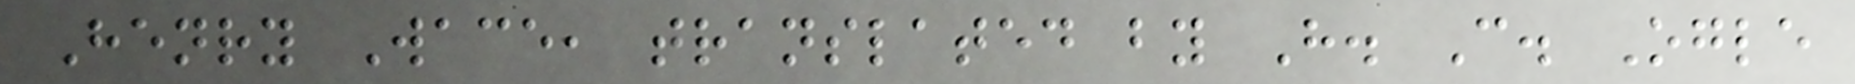Henry Wace, translated by H. C. Ogle
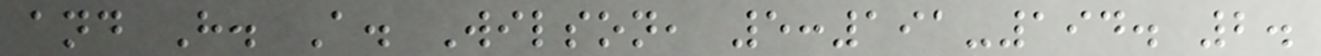and H. A. Wilson, 5:191-194. 2.
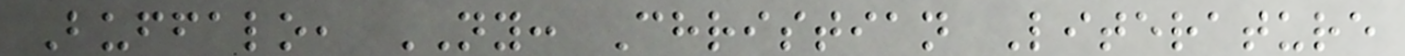Buffalo, NY: Christian Literature
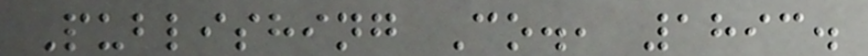Publishing Co., 1893.
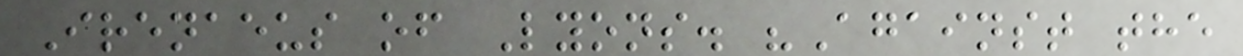Irenaeus of Lyons. "Against the
